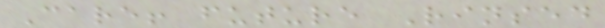Care! future Rinsed
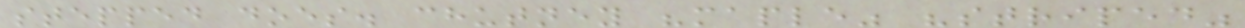stepped does. chutney "maple" "striped"
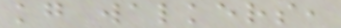kg walkers,
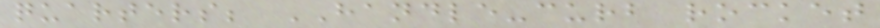quarters; HANDLE-curb rocket
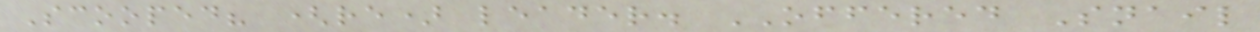Scooped? (re) leader. OFFERED Snail
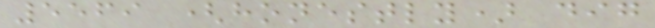5569 (honestly) dig
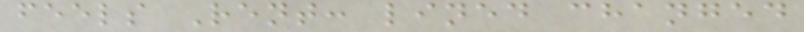feels Rent: lined changed
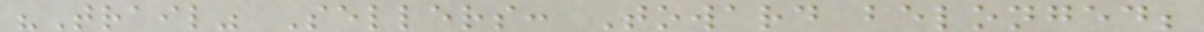"Trail" Sellers: Toward belonged;
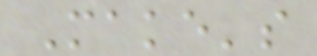Make's
